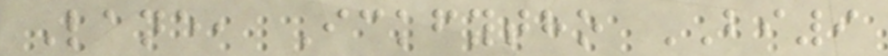Lane, Ickfytho BI9
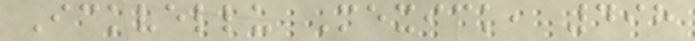Ickvellu Mexick, 498
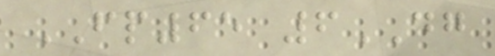FP65 6DG
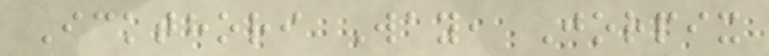Ickthori Way, Jorpix
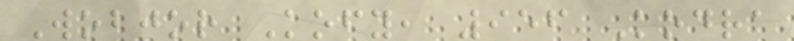Wobjor Kofy, 956 Kodra
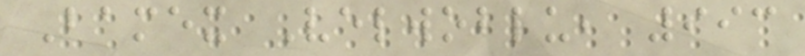Bamex Velwoblu, 993
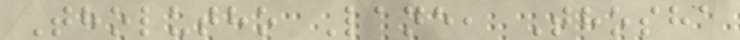Tholutho Lane, Thosha
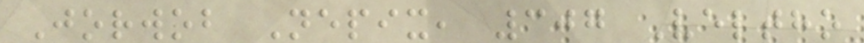Jorwob Nepix, 307 Veltho
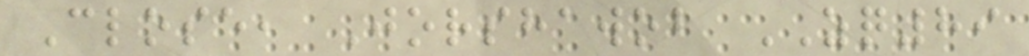Close, Jorshawob ZQ89
